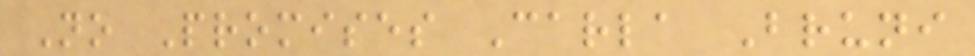No Promises Carla Bruni
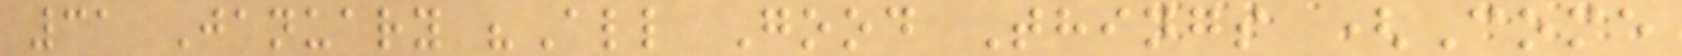31 January "All Good Things (Come
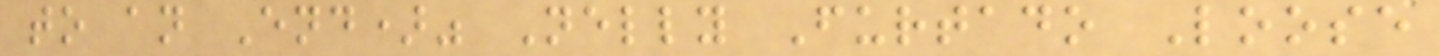to an End)" Nelly Furtado Loose
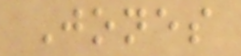Jones
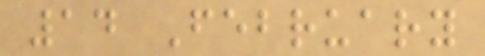14 February
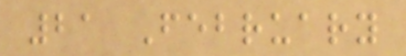21 February
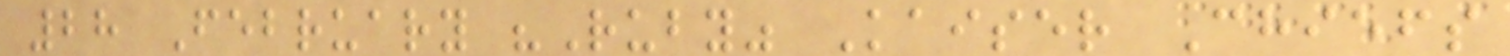28 February "Ruby" Kaiser Chiefs
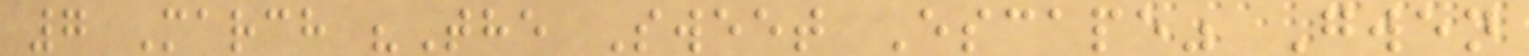7 March "The Sweet Escape" Gwen
